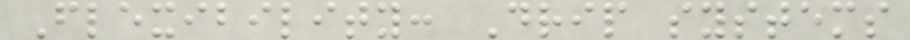Flexibility: Drip systems
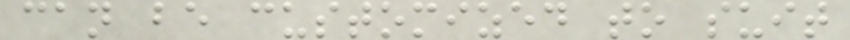can be customized to suit
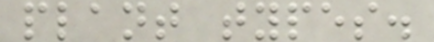plant types.
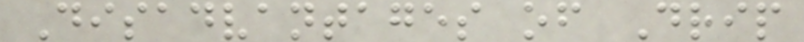Disadvantages of Drip
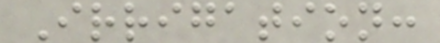Irrigation:
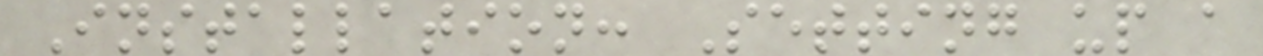Installation: Setting up a
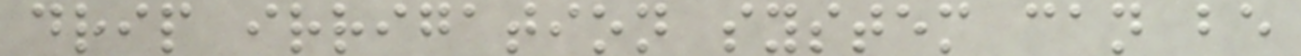drip irrigation system can be
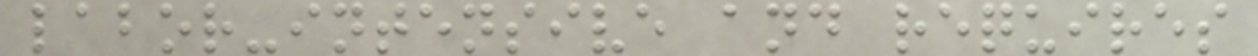labor-intensive and requires
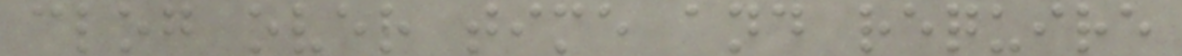clog over time and require
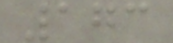173
